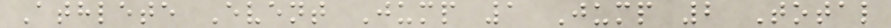Athlete Event Jump 1 Jump 2 Total
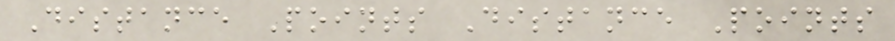Distance Points Distance Points
